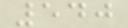540
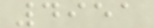4951
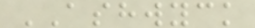ASHWYCK
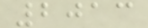2013
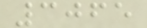3065
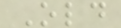Old
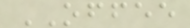OFFEE
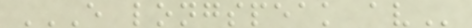E LONGSPEAK AV
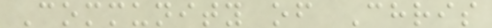Community of Chris
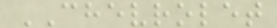CHEVROLET
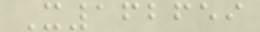X162659
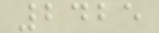2425
